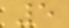5
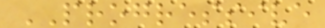PROGRESSIVE
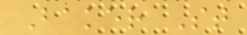Baker St
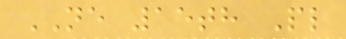NE 15th Pl
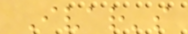Ivar's
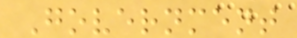Government
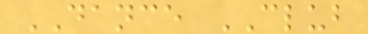DANCE CLUB
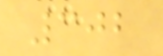302
